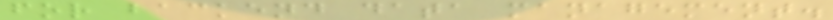for backend data management.
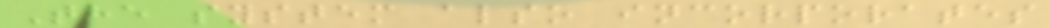The system also incorporates
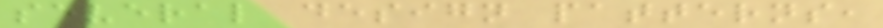several design patterns,
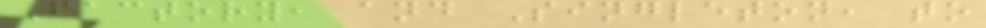Factory, and Singleton, to
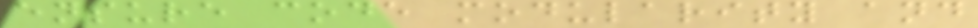ensure code modularity and
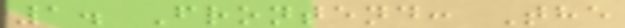1. Frontend: The
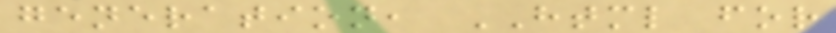generation, HTML for
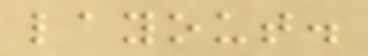layout.
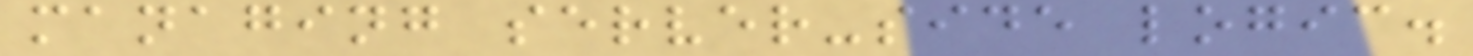managing server-side logic.
